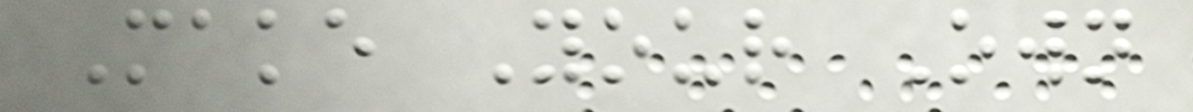Make Your Own
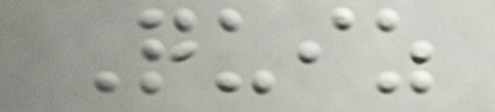Quiz
